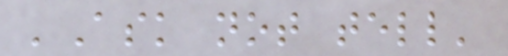'Ask not tell'
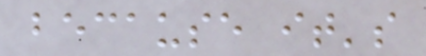because it's
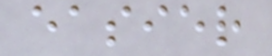easier
